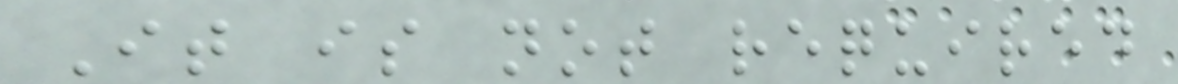It is not required
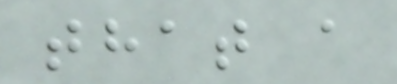that a
